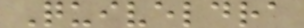Quiveldra
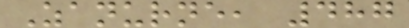Zanurne, 487
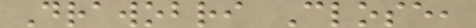Drawobri Close,
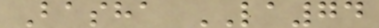Basha LA74
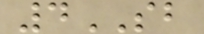4SB
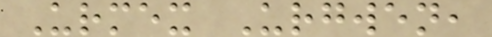Urmex Urgwen,
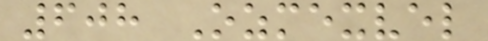608 Ozmexvel
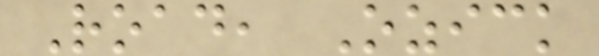Road, Ozick
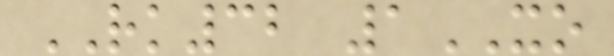RK32 1XO
